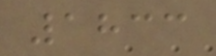1833
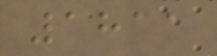1811
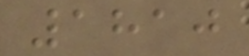1810
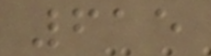615
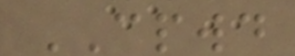CPWD
